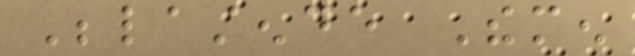Belastende Themen
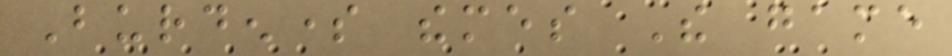Burdensome themes The game
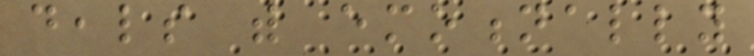deals with emotionally
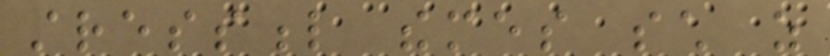stressful themes such as
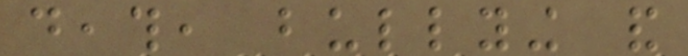death, bullying and
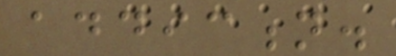addiction.
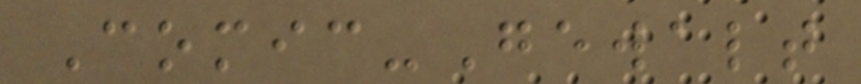Comic-Gewalt
